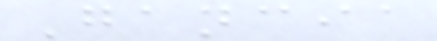Gancia
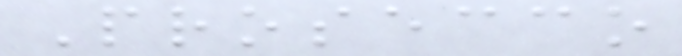Prosecco
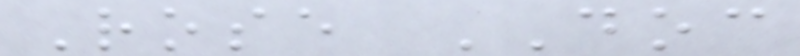Rose DOC
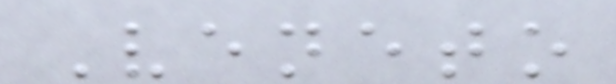Veneto
